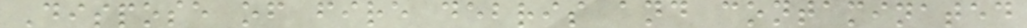Dispose of fire debris and contaminated
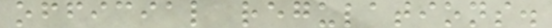official regulations.
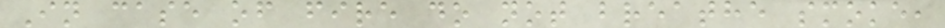In case of fire do not breathe smoke,
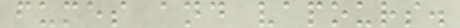fumes and vapours.
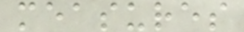measures
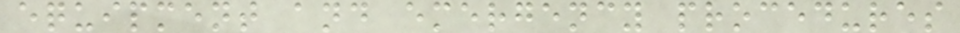equipment and emergency procedures
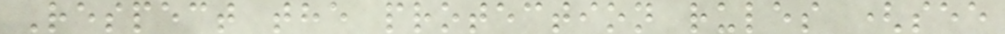Respect the protection rules (see
